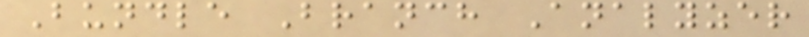Bundle Branch Analyzer
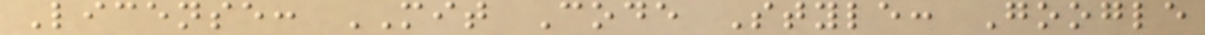License: MIT Code Style: Google
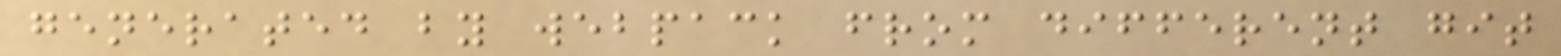generated by webpack from different git
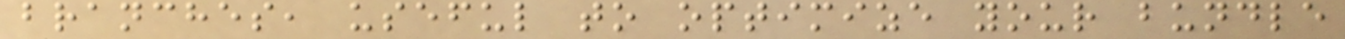branches, useful to optimize your bundle
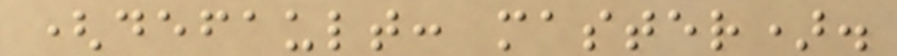(default: master).
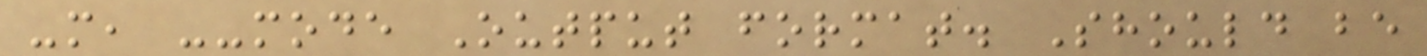-m, --mode Output format. Should be
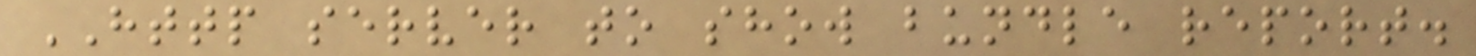HTTP server to show bundle report.
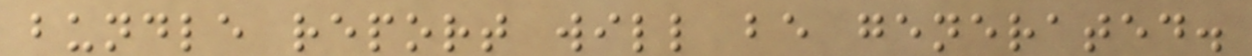bundle report will be generated.
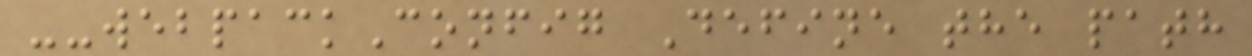--webpackConfig Define the path
